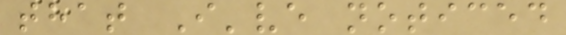that I've noticed
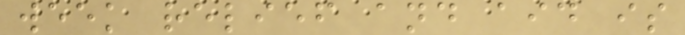week relief and aid is
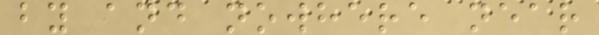by and nowhere near
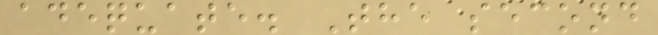adequate. The second
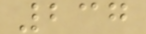237
